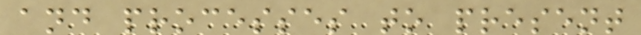and processes to present
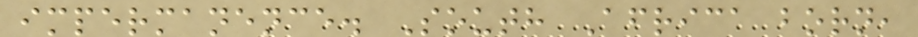impermanence. South Africa born,
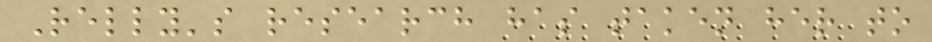Relly's research has taken her to
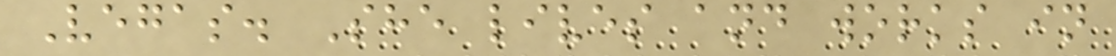Vegas. She lives and works in
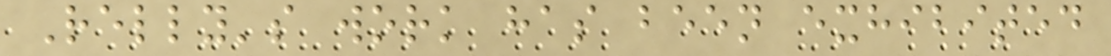Relly's work has been exhibited
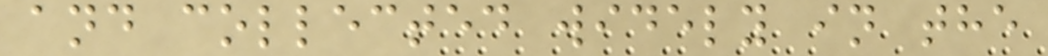and collected widely in the
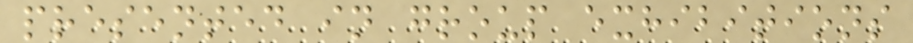presented in group exhibitions
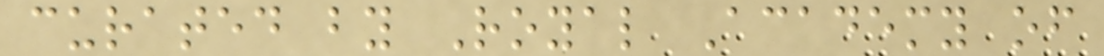curated by Royal Academy of
